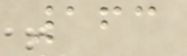163
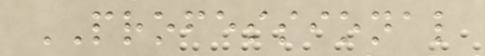PROFESSIONAL
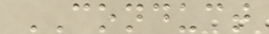CONDUCT
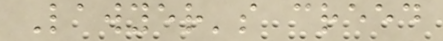Lawyer's creed
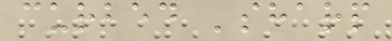curbed 'sharp
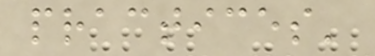practices'
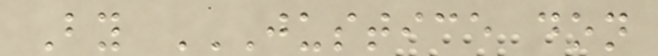By JUSTICE DON
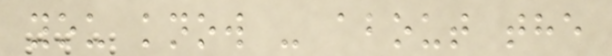you know - about the
